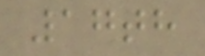17th
